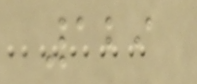129
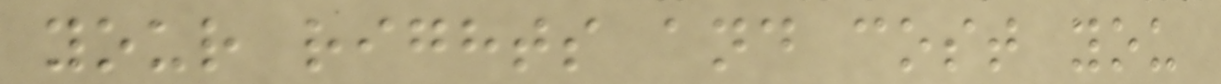your rights and cost you
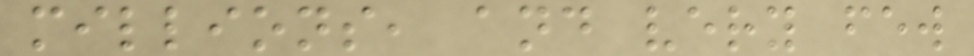millions, and very few
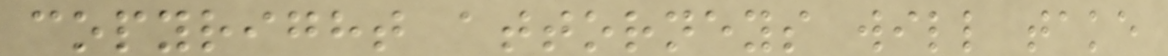copyright attorneys will take
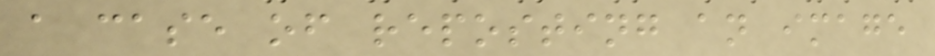a case of reposting an image
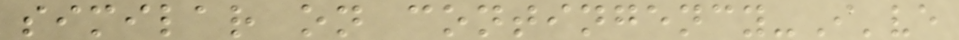similar on contingency-I've
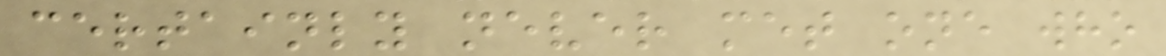certainly never met one who
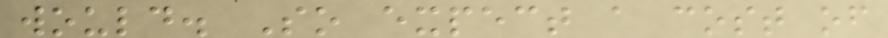would. So expect a cost of
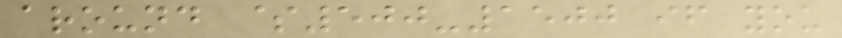around $500-1500 if you
